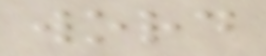word
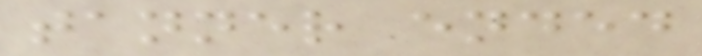tanner ended
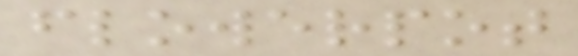flowerpot
